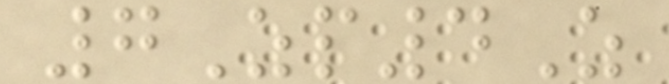7Zp4Z
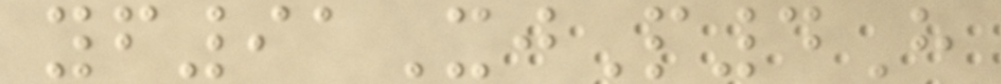yf91XjP4H
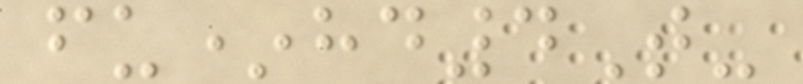fu*hd4T-
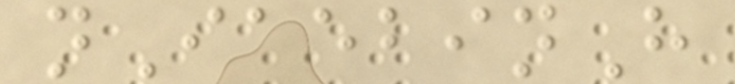nIaebinH
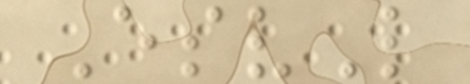EsvL
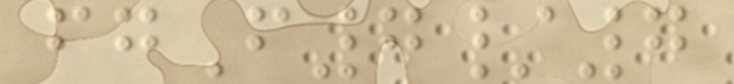fgF7/7
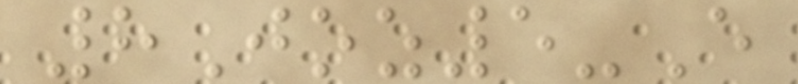8Joz5-E
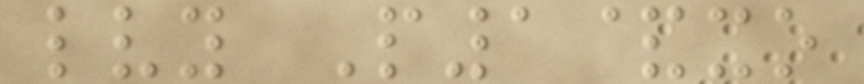lvy P1&xo
